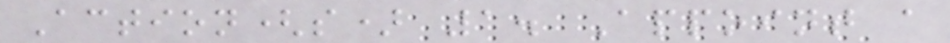Action(s) 1. Appoint a
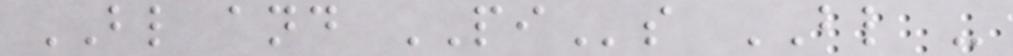BL and PIs BL -
